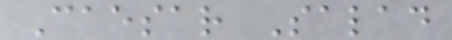Caesar Salad
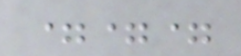===
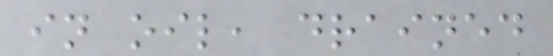in oil, drained
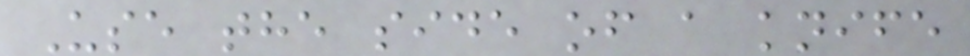Use the side of a knife
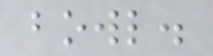bowl.
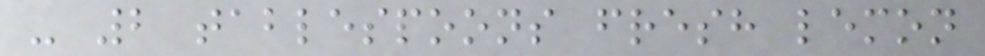- 2 tablespoons fresh lemon
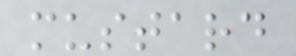mustard
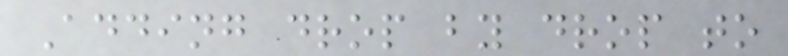Adding drop by drop to
